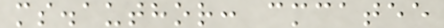ms.author: cmcatee
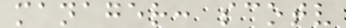manager: scotv
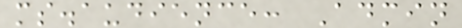ms.audience: Admin
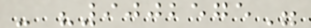- "9002575"
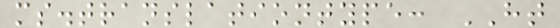ms.translationtype: HT
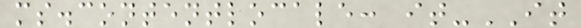ms.contentlocale: it-IT
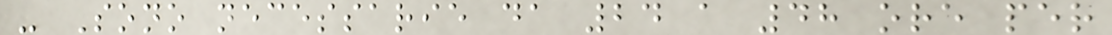- Sono necessarie da 24 a 48 ore per
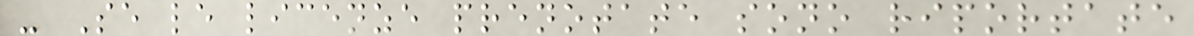- Se le licenze prenotate sono riportate
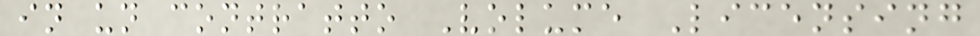in un contratto Volume Licensing
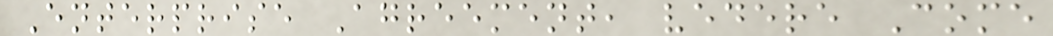Enterprise Agreement, vedere Come
